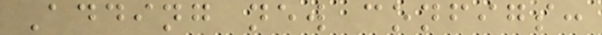Adding new configs:
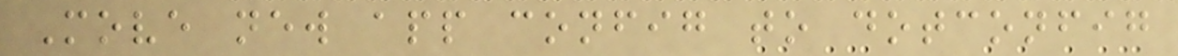Move new app config to dotconfig
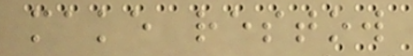make restow
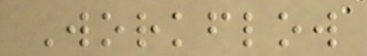Workflow
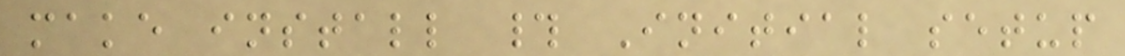make install # Initial setup
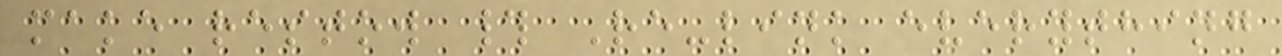make restow # Re-link everything
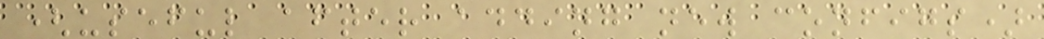(useful after adding new configs)
